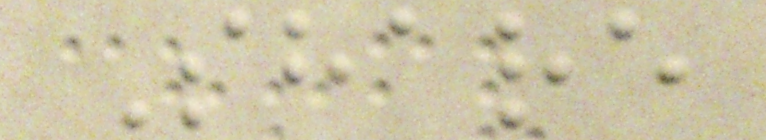Share
